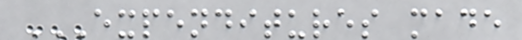EXPENDITURES MADE
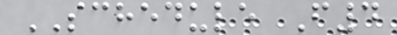SCHEDULE F4
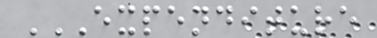EXPENDITURE
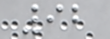92
